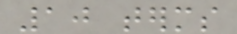10 terms
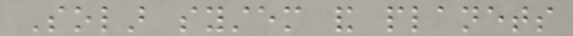Solar system and planets
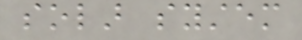solar system
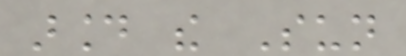around the Sun
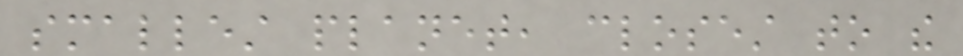smallest planet, closest to the
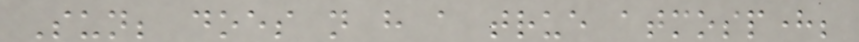Sun; does not have a true atmosphere;
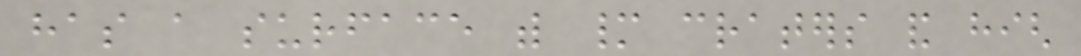has a surface with many craters and high
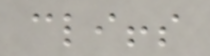cliffs
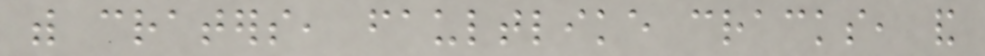with craters, faultlike cracks, and
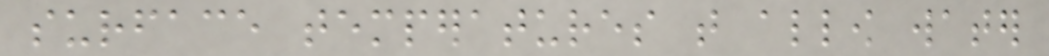surface temperatures that allow water
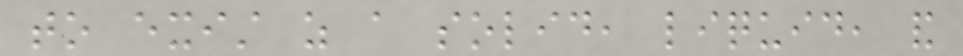to exist as a solid, liquid, and
